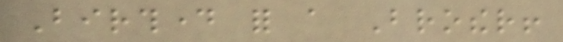Birthday for a Brother!
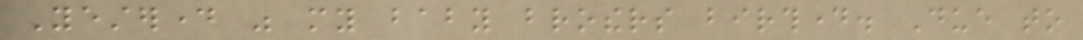Yesterday was my baby brothers birthday. Due to
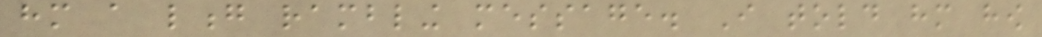him a long rambling message. I told him how
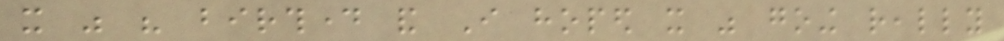it was his birthday and I hoped it was going really
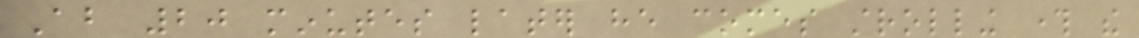About 20 minutes later he comes strolling through the
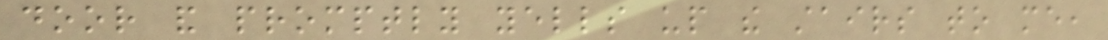door and promptly yells up the stairs to me,
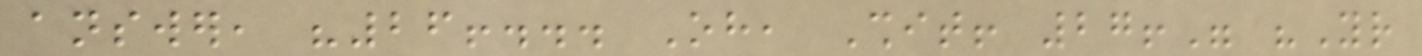answer, "26!... Oh, Shit! 27!" "Your
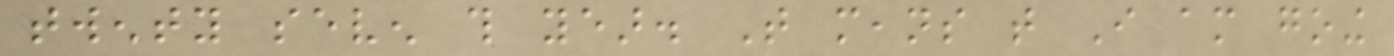twenty seven this year. That means that I am going
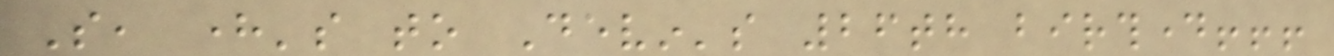So, here's to Devin's 26th birthday!!!
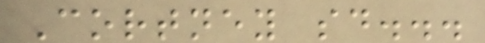Cortney said...
